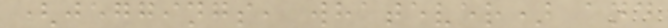(jeggings, whatever) and
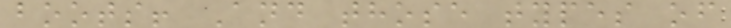boots! And those types of
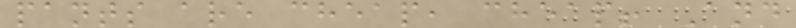pants are cheap, cheap! And
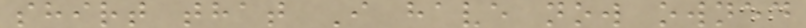shirt that I have now owned
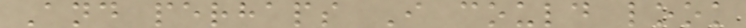And perhaps I could look
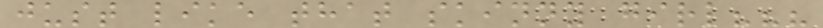just like that skinny girl???
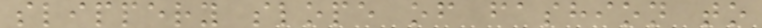slippery slope of fashion to
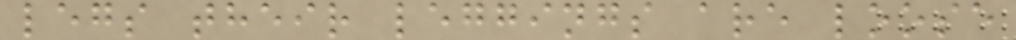legs their leggings are loose
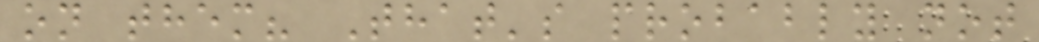on them? That's probably not
